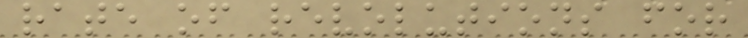rate of revolutions for
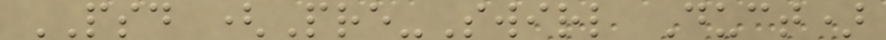PSD (Pre-Swirl Duct)
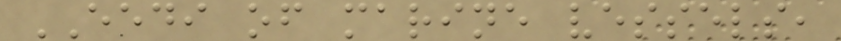EEDI of marine vessels,
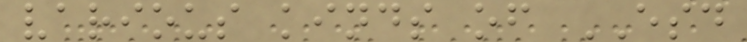various kinds of ESD
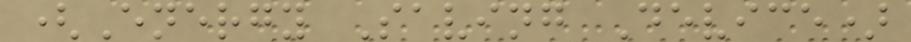(Energy Saving Device)
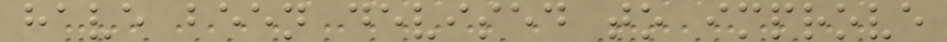have been devised to improve
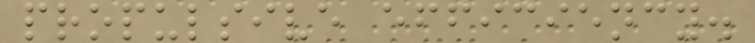propulsive efficiency.
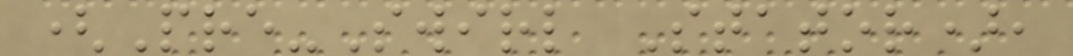(Pre-Swirl Stator),
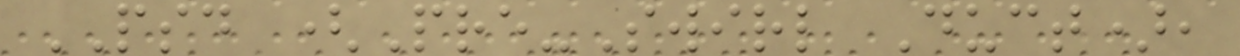PSD (Pre-Swirl Duct),
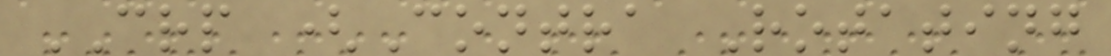CRP (Contra Rotating
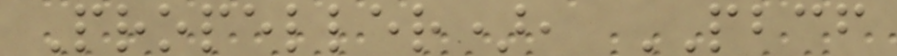Propeller), PBCF
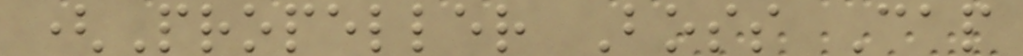(Propeller Boss Cap
